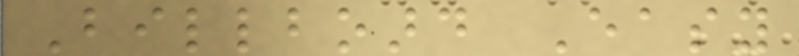Billboard Easy
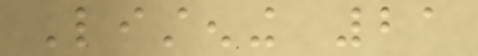Listening 21
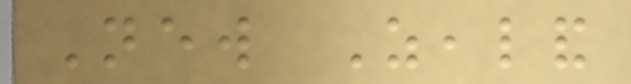New Zealand
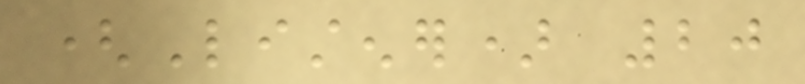(Listener) 20
